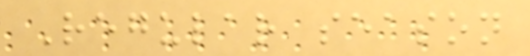Regular season
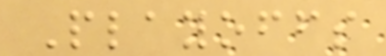Playoffs
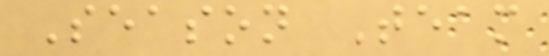Season Team
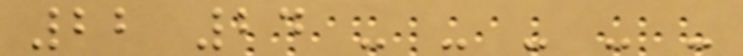22 24 - - - - -
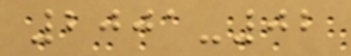2001-02
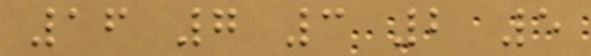16 7 3 2 5
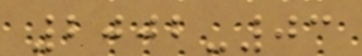2002-03
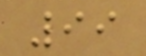99
